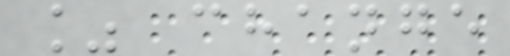% change
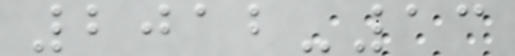2012-13
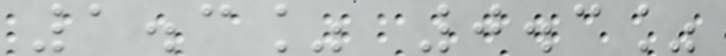1.3% 0.3%
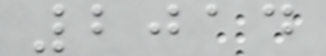2014
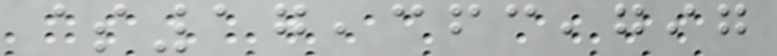$17,363,797
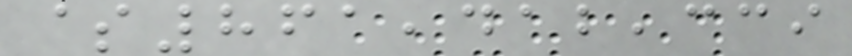$861,412,339
